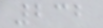232
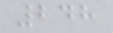248
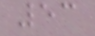53
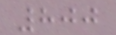800
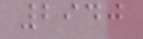2940
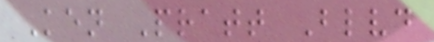Ken Pratt Blvd
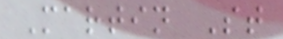Martin St
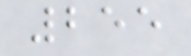255
